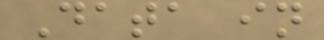Data in
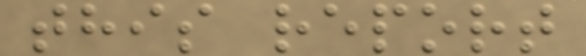this report
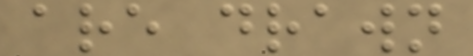are drawn
